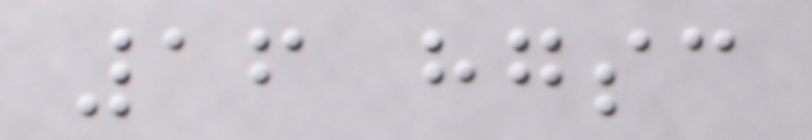16 hgsc
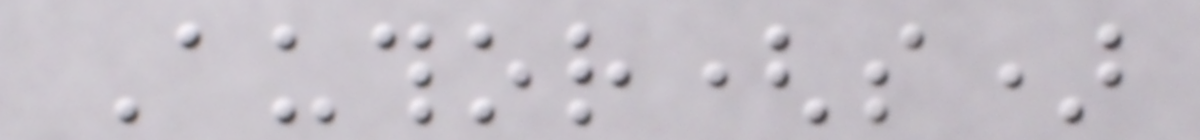Author(s)
